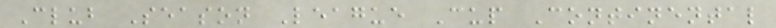Club Season League Cup Continental
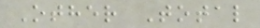Other Total
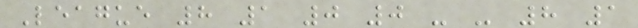League 8 1 0 0 - - 8 1
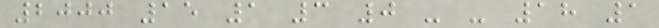2000 15 1 3 0 - - 18 1
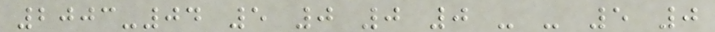2003-04 5 0 0 0 - - 5 0
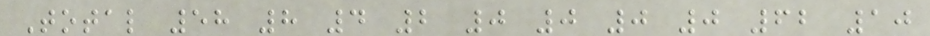Total 58 8 4 2 0 0 0 0 62 10
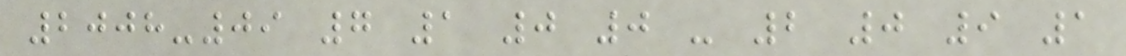2008-09 7 1 0 0 - 2 0 9 1
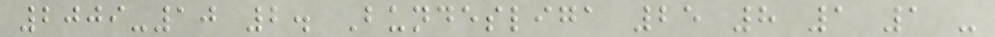2009-10 2. Bundesliga 25 8 1 1 -
